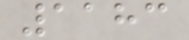1183
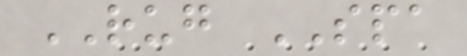RUG SPA
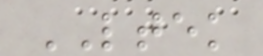LTEK
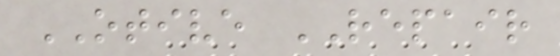OTIVE REPAIR
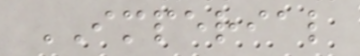IMPERIAL
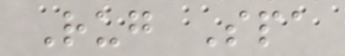Rug Spa
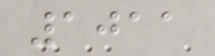1011
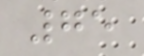75
